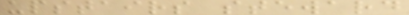upstairs steward
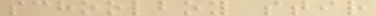schoolboy stir
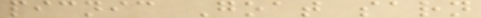picnic Goat sarn
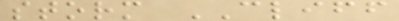storm CLIFF
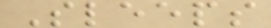Sleeps
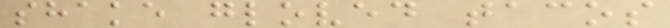shake gloved tacos
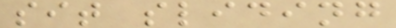sit sliding
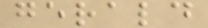gerald
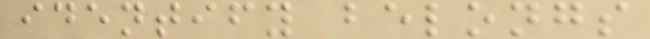identify belongs
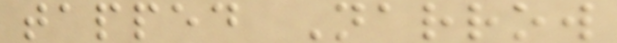tapped Narrow
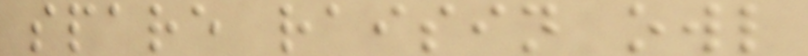spare raisin owl
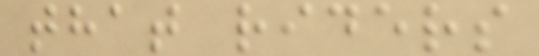that riders
